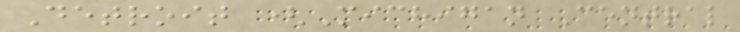Detroit (Michigan Central
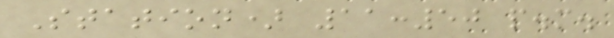Station) 11:50 p.m.
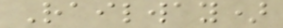Railway)
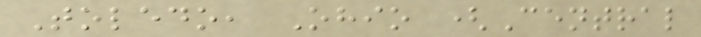Toledo, Ohio (Central
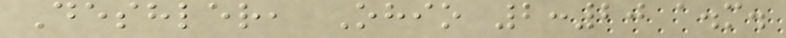Deshler, Ohio 2:20 a.m.
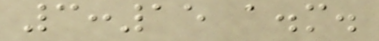3:15 a.m.
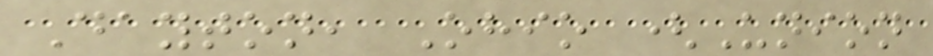Dayton, Ohio (Union
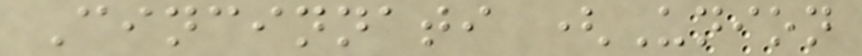Cincinnati (Union
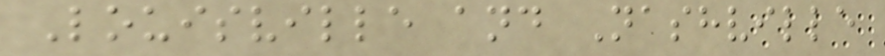Louisville and Nashville
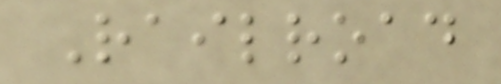Railroad
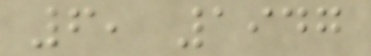6, 1947
